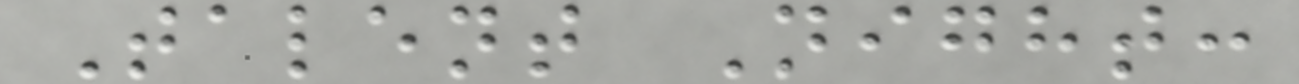Talent Night:
